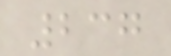237
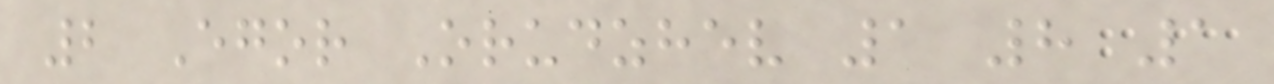2 Egor Orudzhev 1 8 1
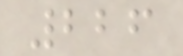226
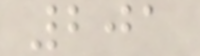201
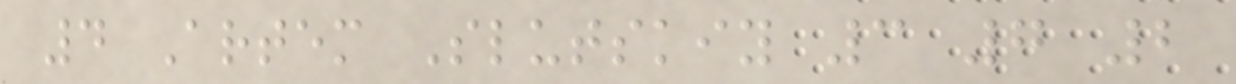4 Artem Slutskiy 3 7 2
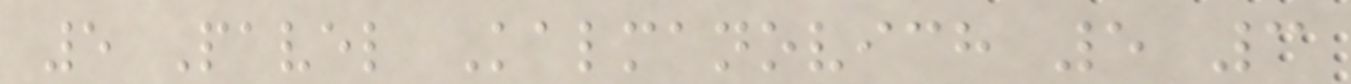5 Pavel Kalmanovich 5 3
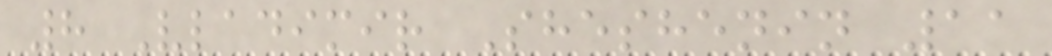8 Vladimir Sheshenin 11
